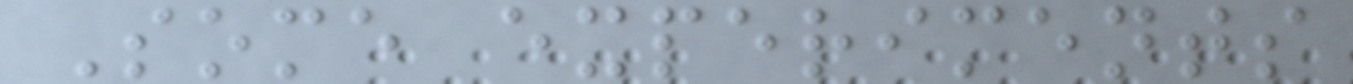Some experiments
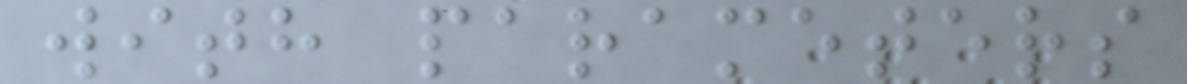with parameters
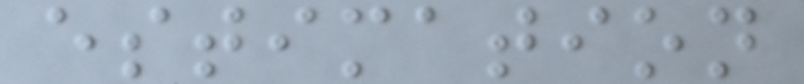estimation
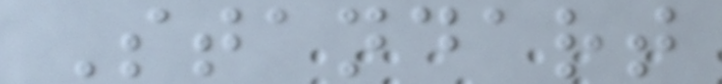Standart
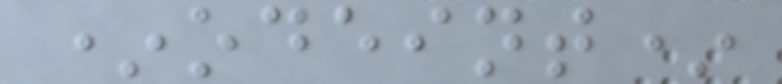*odeint*
